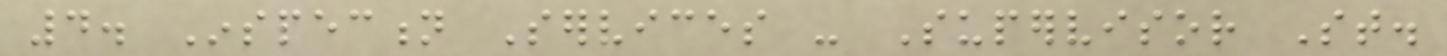4. Inspection Services - Supervisor St.
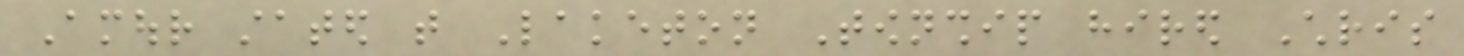Amour stated that Laketon Township hired Chris
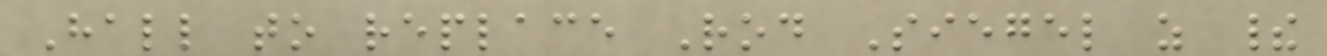Hall to replace Rod Siegel as their
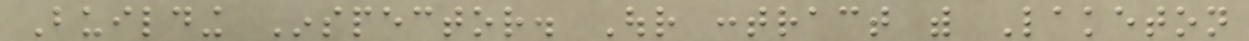Building Inspector. Our contract with Laketon
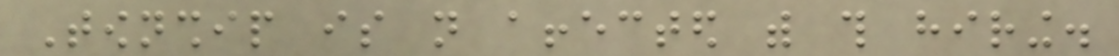Township is not affected with this hiring.
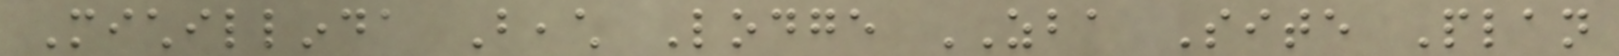Michillinda Beach Lodge ZBA Site Plan
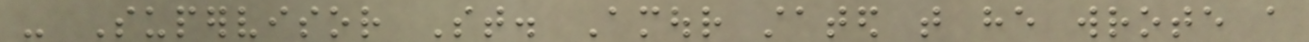- Supervisor St. Amour stated that he wrote a
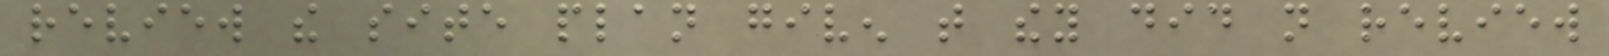review the site plan given that they did not review
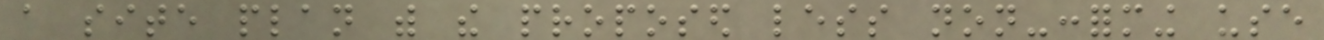a site plan with the proposed less non-conforming use
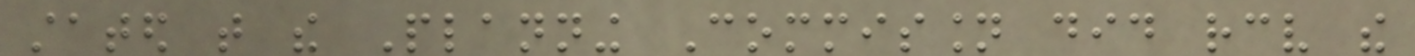stated that the Planning Commission did receive the
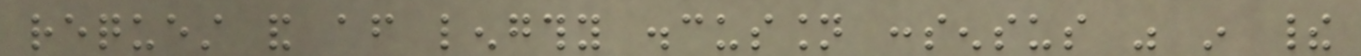request and after lengthy discussion consensus was in their
